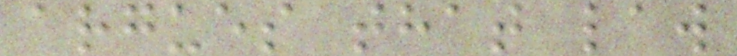argues that law
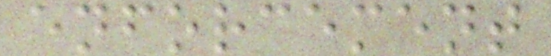enforcement
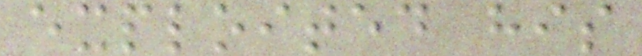exploited his
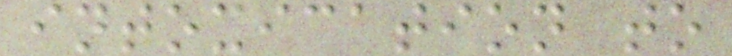intoxication to
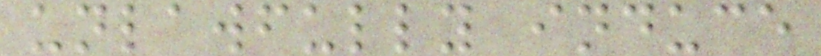unlawfully induce
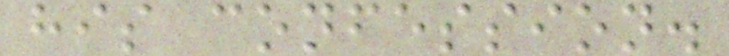his confession.
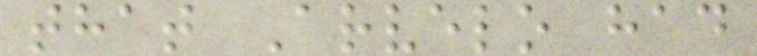that Arvelo had
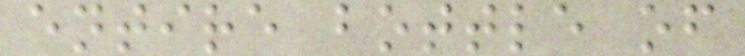entire bottle of
